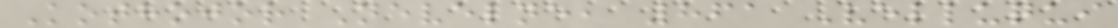Kothojor Nevelne, 861 Velluqui
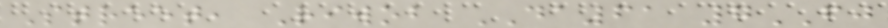Street, Riwob DA61 7FJ
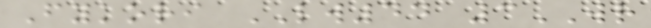Fykori LW44 3WR
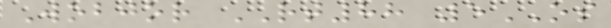Wobjor RT88 5OS
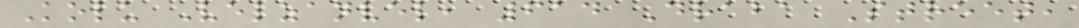Kolu Velzanvel, 614 Draba Street,
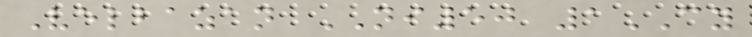Velbazan NI50 1CY
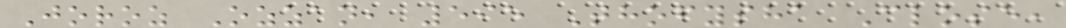Joroz Ozzan, 595 Thofysha Close,
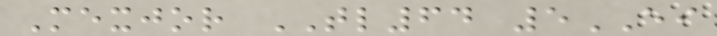Mexjor TL64 5EI
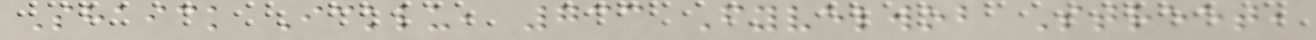Shaick Icklu, 733 Fyvelwob Street,
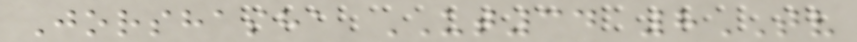Jorshasha UT34 8TV
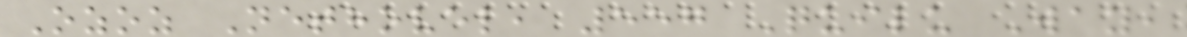Ozoz Nethovel, 557 Quilu Way,
